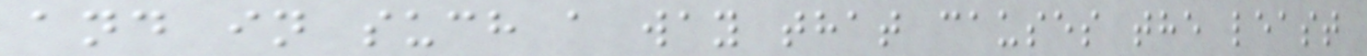and in such a way that causes the least
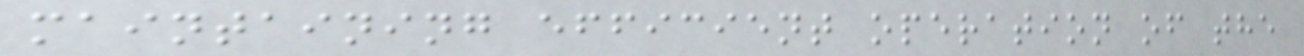maintaining efficient operation of the
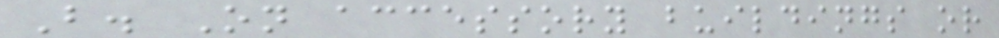B. On accessory buildings or
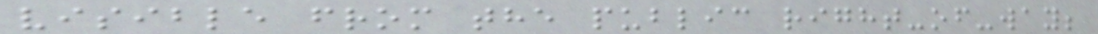visible from the public right-of-way;
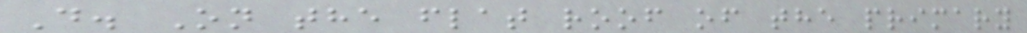D. On the flat roof of the primary
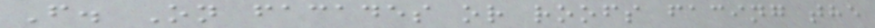F. On facades or roofs facing the
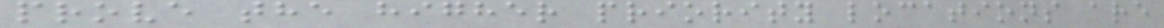prove the higher priority locations are
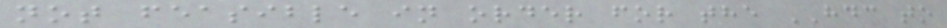not feasible in order for the HDC to
